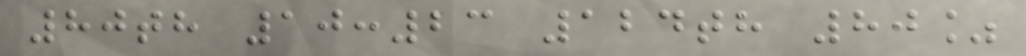80th 10:23 124th 80%
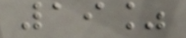19%
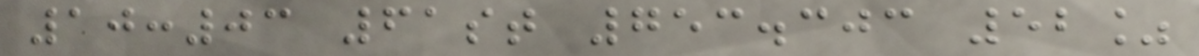10:03 61st 753.303 52%
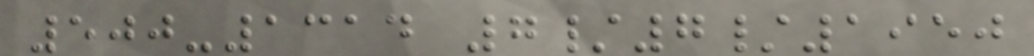500-1314 7/7/1950
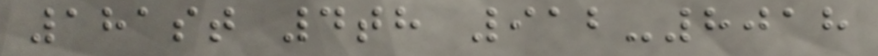181st 4th 912-8018
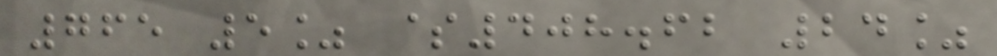765 5% $408.62 24%
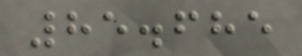85.685
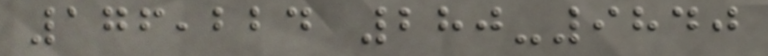176,224 280-9840
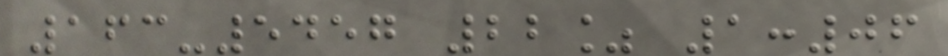163-5457 22% 1:06
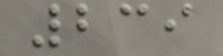239
